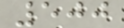500
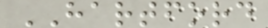HARTFORD
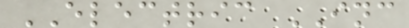ELECTRIC INC
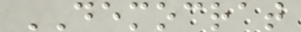DEMOCRAT
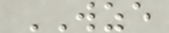WZE
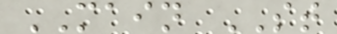MAIN ST
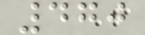470
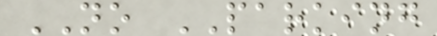NO PARKING
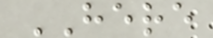HERE
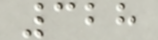328
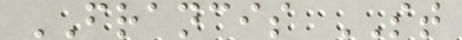FRANCIS ST
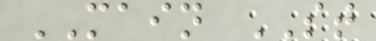MAIN ST
